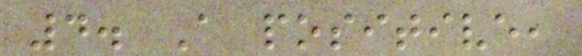4. A positive,
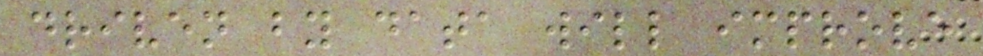driven by data will improve
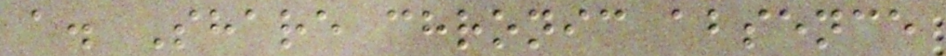a. Share chronic absence
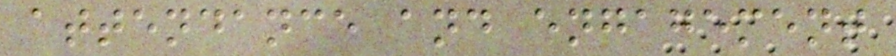attendance and engagement
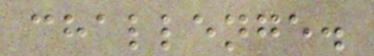challenge.
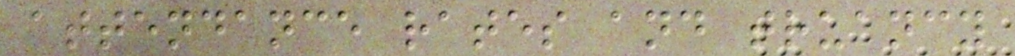attendance rates and truancy
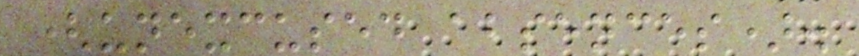(unexcused absences).
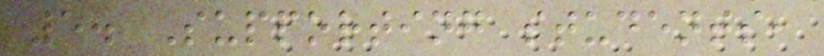5. Supporting students,
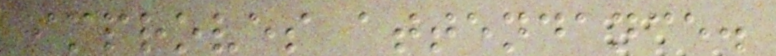improves attendance.
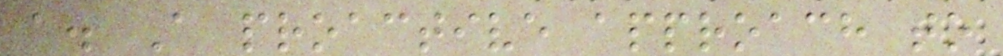a. A proactive approach to
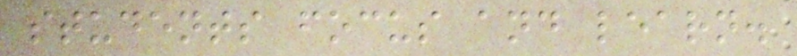students focus and learn.
